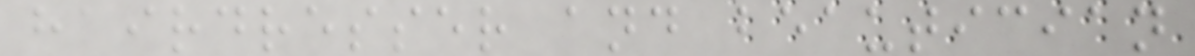hairdresser and beautician
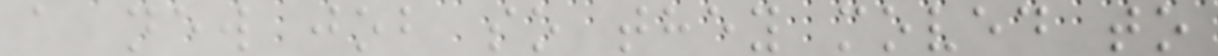a new job so they moved to
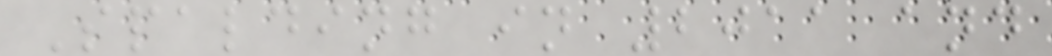Spalding in 2011 and
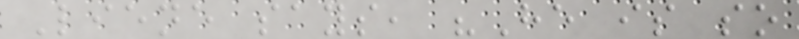Liene says, "He is so
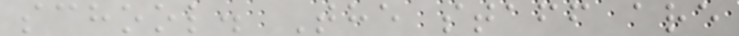school. The staff are
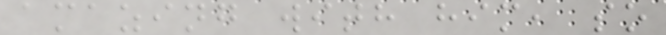amazing with him, so
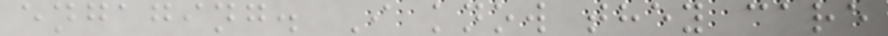engaging. I know they care
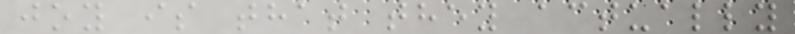joy is that they actually
